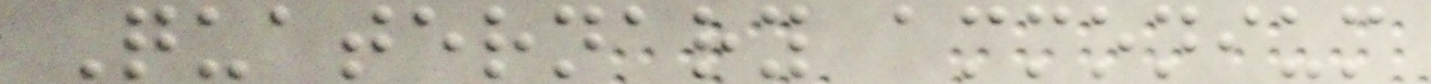Quaternary ammonium
